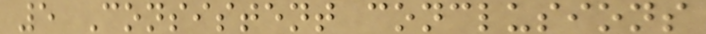5 Consistent conclusions
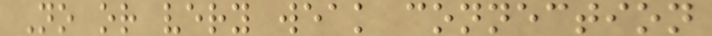No or very weak connection
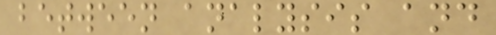between analysis and
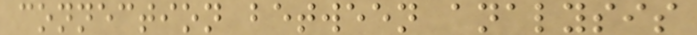connection between analysis
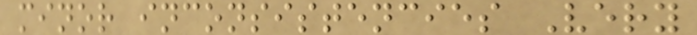minor inconsistencies Very
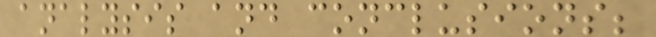analysis and conclusions;
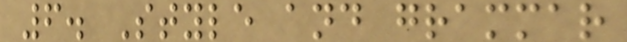6. Style and grammar
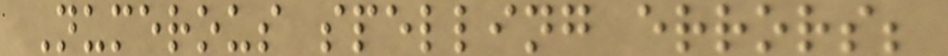Numerous spelling errors;
